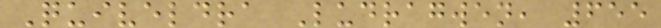Quiveldra Ludragwen, 655
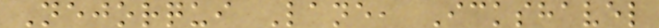Nejorqui Lane, Ickshavel
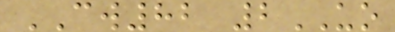CW82 2UO
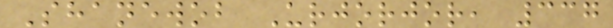Shanewob Urjorjor, 337
